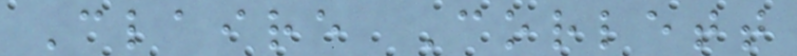Claire Corlett
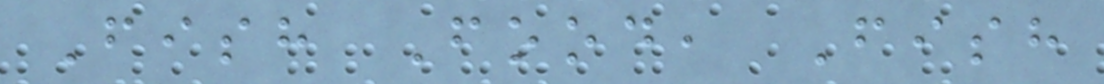Fish Food, Fish
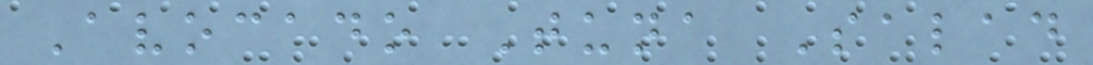Avocado Tuna Salad
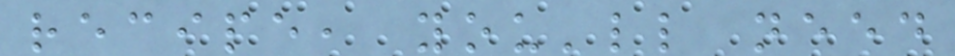recipe, you'll need
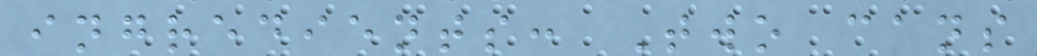ingredients: Two cans
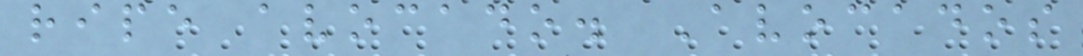ripe avocado. Avocados
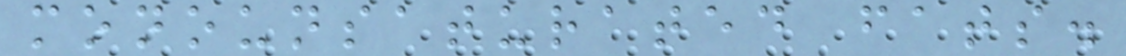monounsaturated fats.
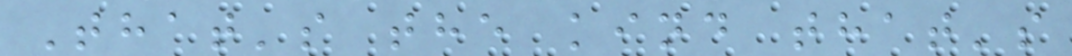That's the kind that's
